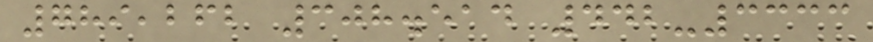789,262 308.514 442-3333
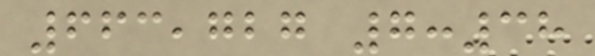663,727 7:38
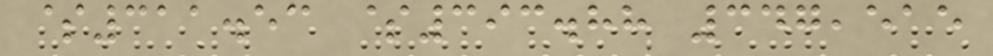$311.53 $393.88 347,515
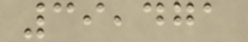39,471
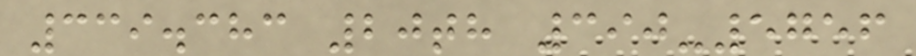339.383 20th 390-5756
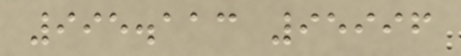995.113 95996
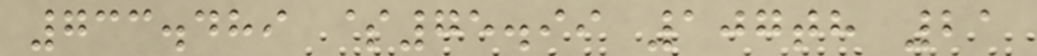733.489 $75.99 107th 21
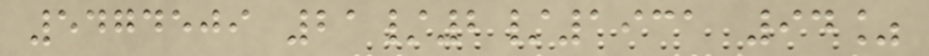5474509 21/2/1931 94%
